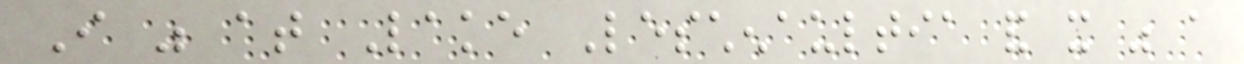I was at Lake Leschenaultia and it was a
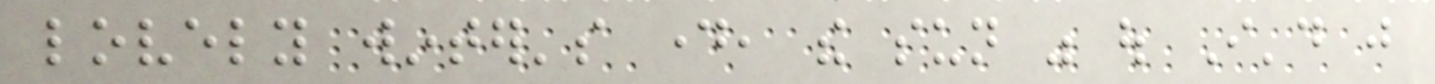lovely winter's day, the sun was out I'd just
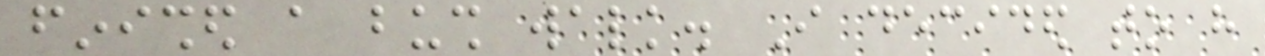finished a bush walk. I decided to have
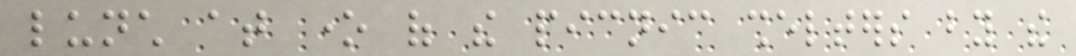lunch at one of the picnic shelters by the
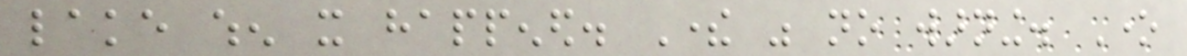lake when it happened. There was no warning. One
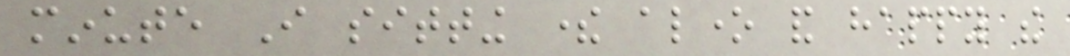minute I sitting there alone and happy the
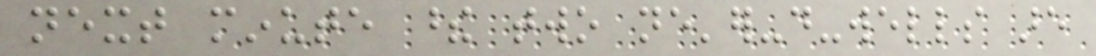next minute these two ne'er-do-wells are
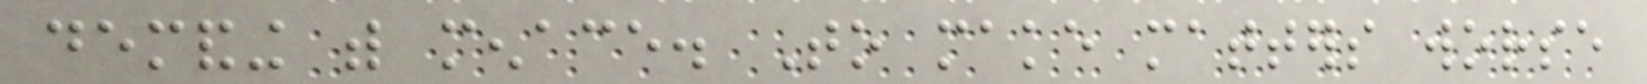demanding with menace. To make matters worse
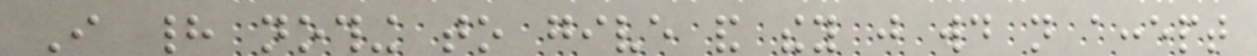I had nothing to give and they just would not accept
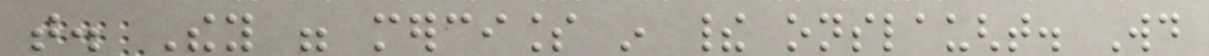that. They were merciless in their onslaught. Would
